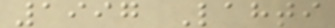1997 Lahti
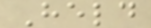Held
